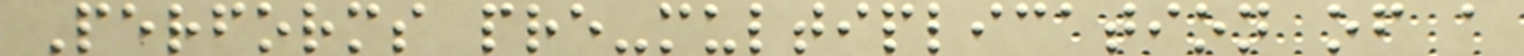Performs pre-multiplication of a
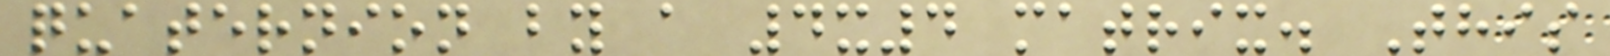quaternion by a 4x4 matrix. This
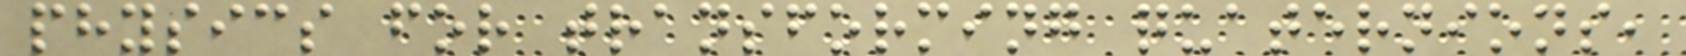physics for transforming quaternions,
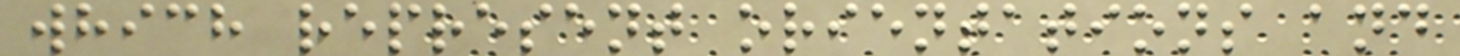which represent orientations and
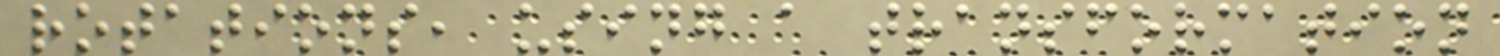rotations, using a transformation
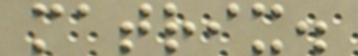matrix.
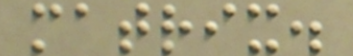matrix.
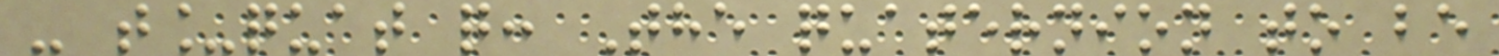- t_quat q: The quaternion to be
